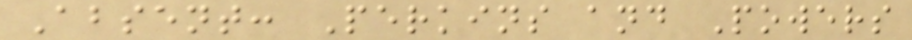Absent: Perkins and Powers
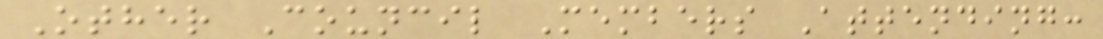Other Council Members Attending:
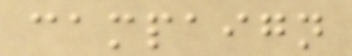campaign
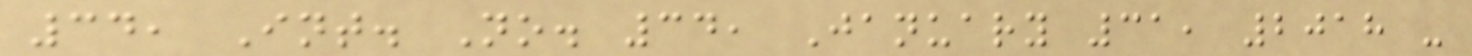34, Int. No. 34, January 31, 2018 -
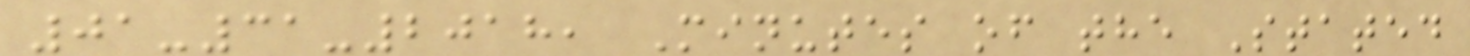01-31-2018, Minutes of the Stated
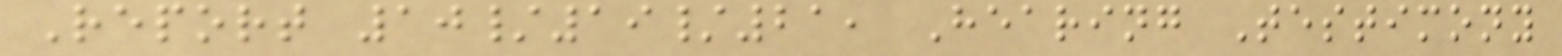Report 10/19/21, Hearing Testimony
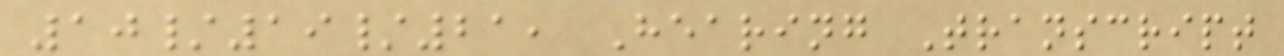10/19/21, Hearing Transcript
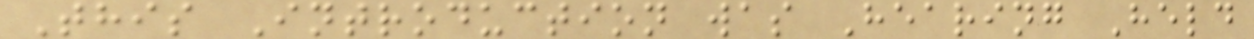This Introduction was Hearing Held
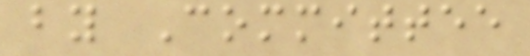by Committee
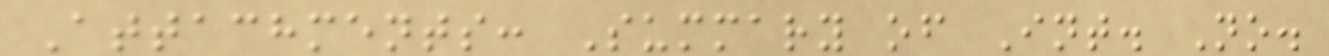Attachments: Summary of Int. No.
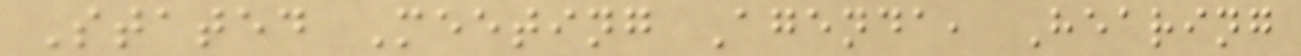Stated Meeting Agenda, Hearing
